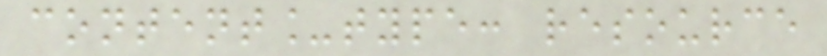content_type: resource
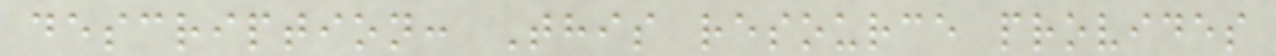description: This resource provides
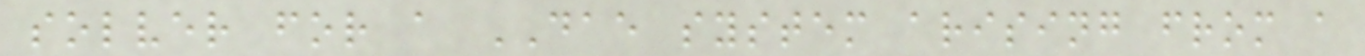solver for a DAE system arising from a
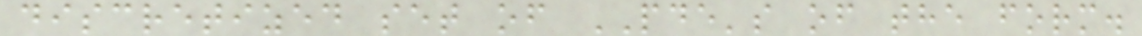discretized set of PDE's of the form.
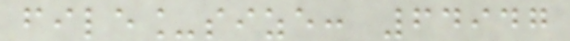file_size: 64947
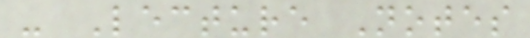- Lecture Notes
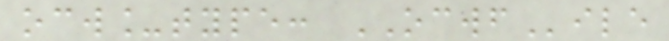ocw_type: OCWFile
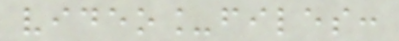video_files:
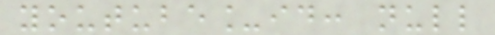youtube_id: null
